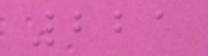221
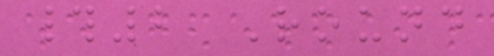#2 Round
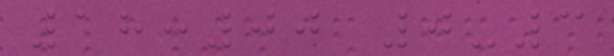18:00 0-3
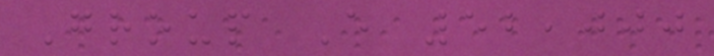Group E 52,000
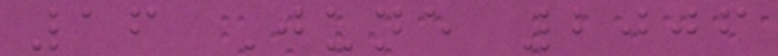16 June 2006
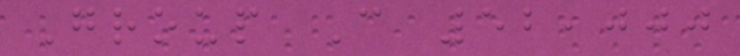Group C 52,000
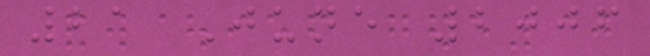21 June 2006
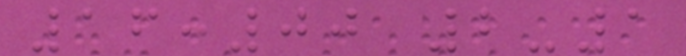16:00 2-1
